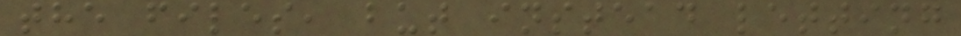the files, but instead letting
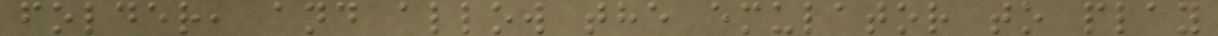folder, and allow the emulator to play
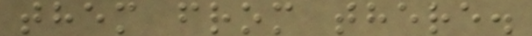them from there.
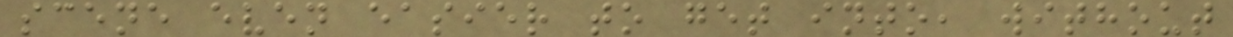scene even easier to get into, without
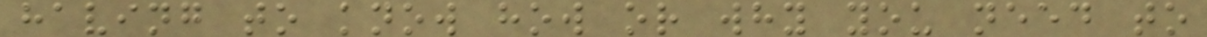having to know how or why you need to
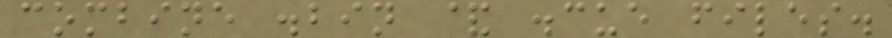combine .bin & .cue files.
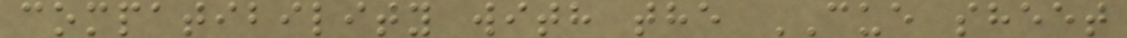compatibility with the CUE sheet
